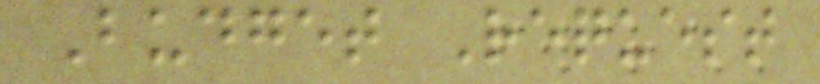Budget Request
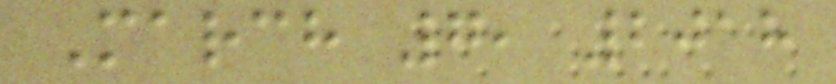March 7, 2018
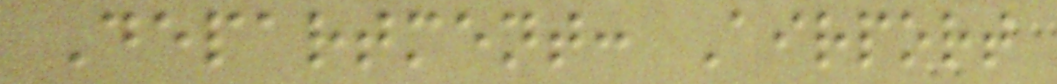Department: Airport
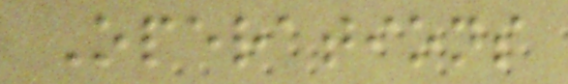Operations
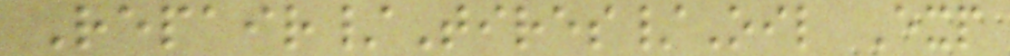Repair/Tires/Oil Exp
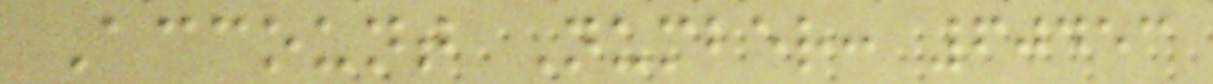Account Number: 60453
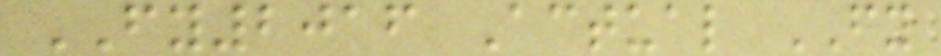FY2016 Actual FY
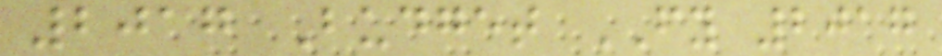2017 Budget FY 2017
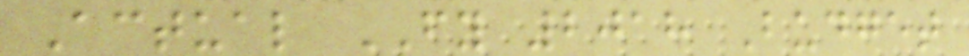Actual FY 2018 Budget
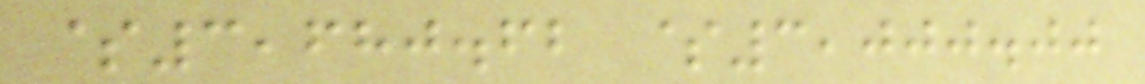$3,680.62 $3,000.00
